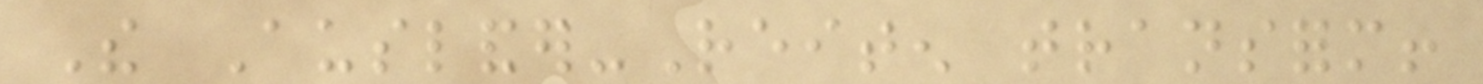The Auslander-Reiten transform!
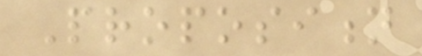Proposition
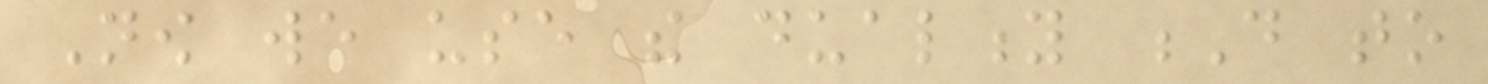Now we use the duality D to
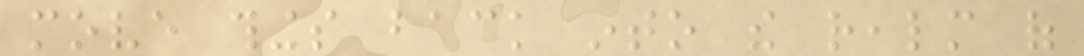move things back into the realm of
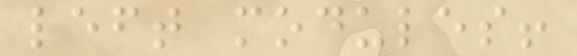left modules!
